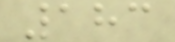183
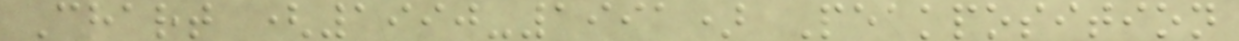Chart (1990-1991) Peakposition
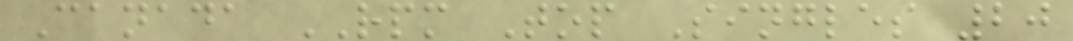Canada RPM Top Singles 20
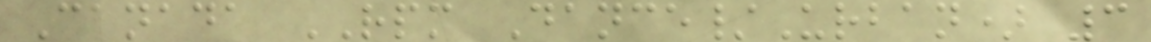Canada RPM Dance/Urban) 3
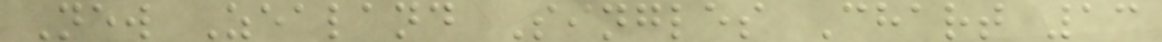New Zealand Singles Chart 13
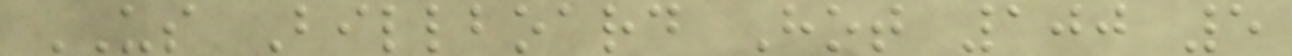US Billboard Hot 100 5
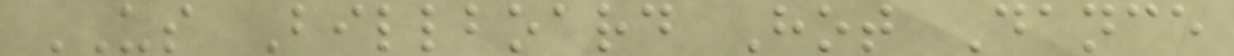US Billboard Hot Dance
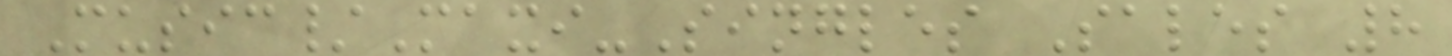Music/Maxi-Singles Sales 8
